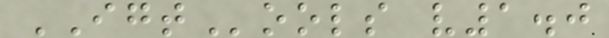IGTools v1.0
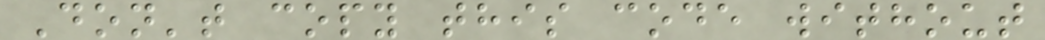Don't copy this code without
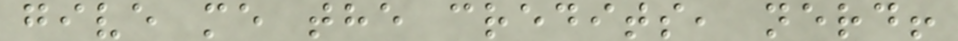give me the credits, nerd!
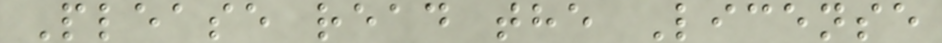Please read the License
